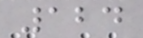124
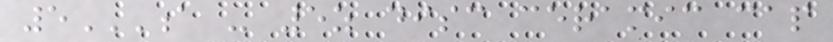5A - 5Z DISC CERAMIC CAP
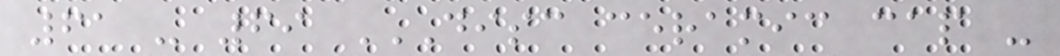61 - 69 DISC CERAMIC CAP -
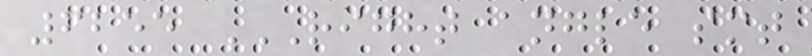6255 RIGHT ANGLE SMT
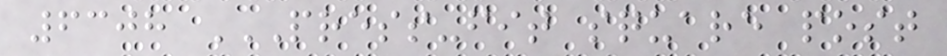6308 PRESS-FIT SQUARE POST
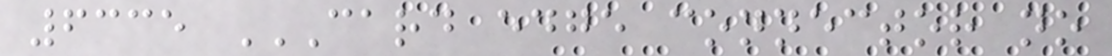6335 CARD EDGE CONNECTOR NO
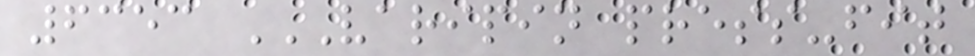6353 VARIPIN PRESS-FIT
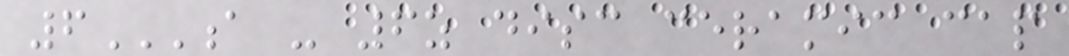6A - 6Z DISC CERAMIC CAP
